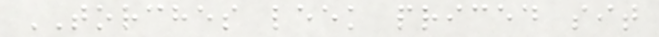TORCHES leek priced sit
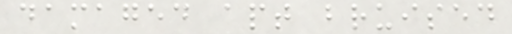damaged apt bruised
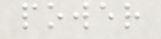power
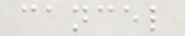cancel
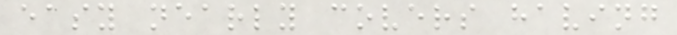easy nearly covers having
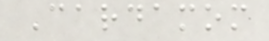Cardamom
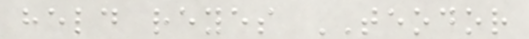held reyes TEODOR
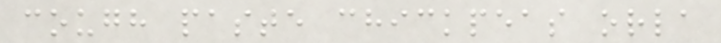cough paste chickpeas orla
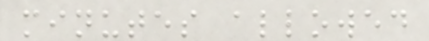minutes allowed
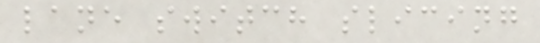lane switch slicing
